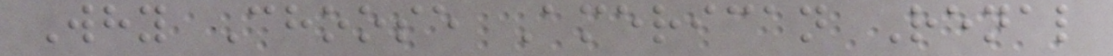Why Choose American Renal
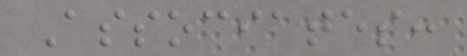Associates:
